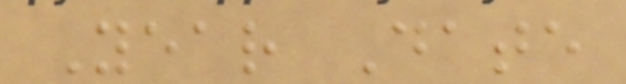Year Date
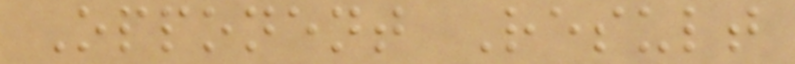Opponent Result
